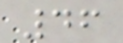46
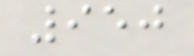950
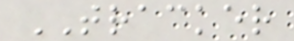TRACKER
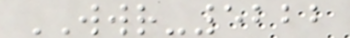WWR-5222
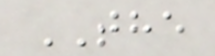THE
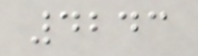4243
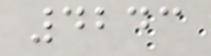4243
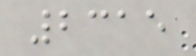2315
